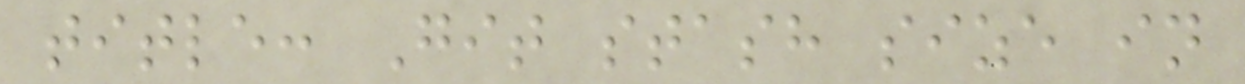title: Git stash size in
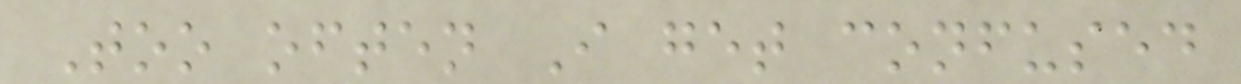Too often I get confused
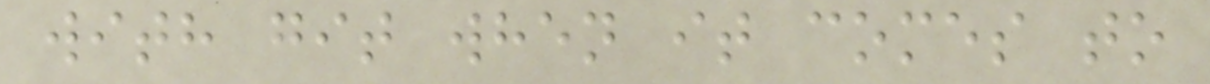with git when it comes to
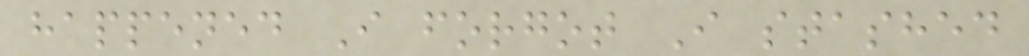happened I forgot I stashed
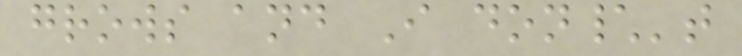grows and I don\'t
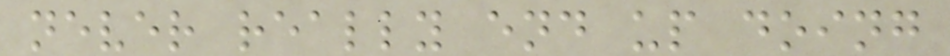never really end up doing
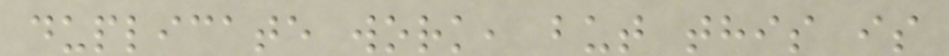duplicate work, but this is
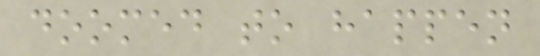doomed to happen
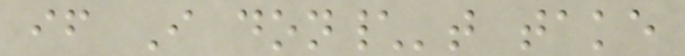if I don\'t take
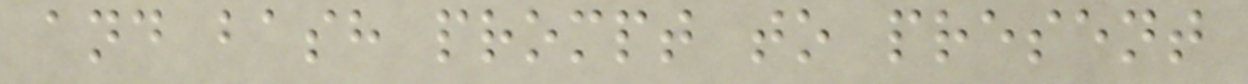and bash prompt to present
